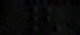{
